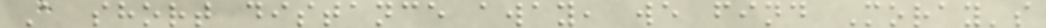A short distance away, we find Moray's
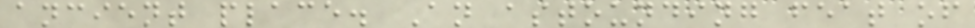ancient place. An astounding feat of
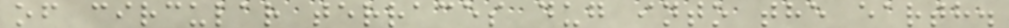of circular terraces dug into the earth.
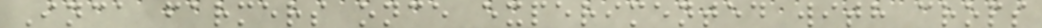Inca farmers once experimented with crops
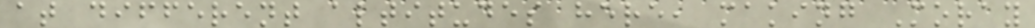at different altitudes here, making Moray
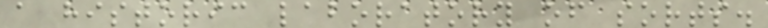a historic laboratory of sorts.
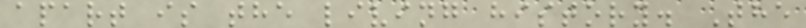apart is the living history. The
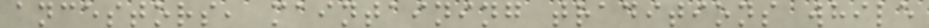ancestors, maintaining traditions while
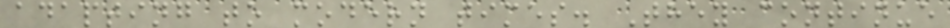adapting to modern times. They continue
